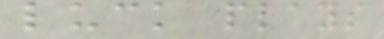luck plays
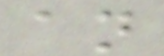an
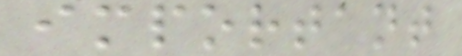important
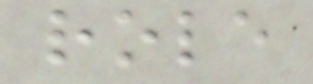role
